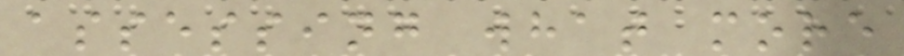assessing what more
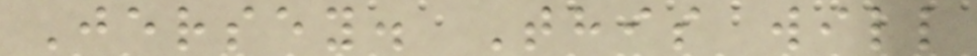Jersey. This will
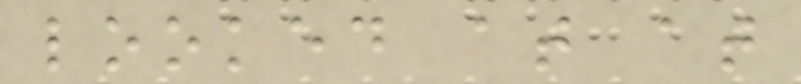looked at at
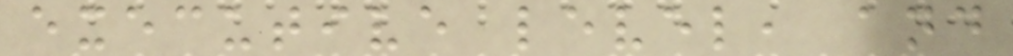executive level, and
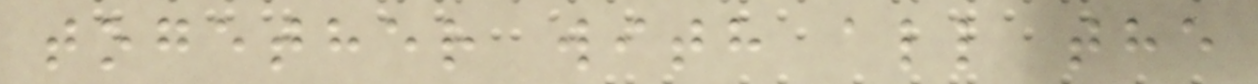together with all the
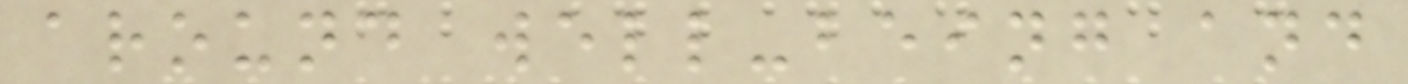around well-being and
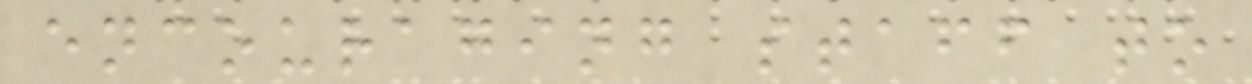encouraging staff to
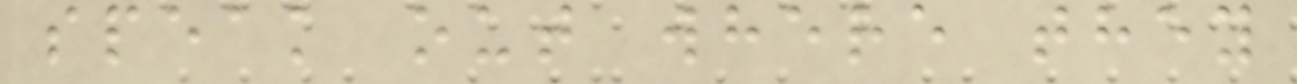speak out where they
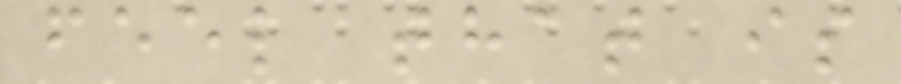feel that is
